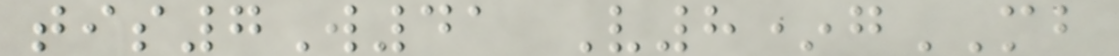tis7W41 V8*gMB
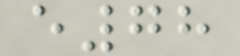e78
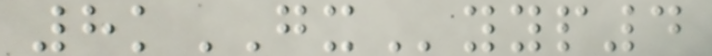8kGXyyp4
